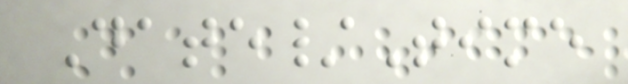Date/Time
